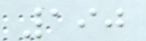190
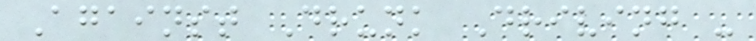Against Drunk Driving -
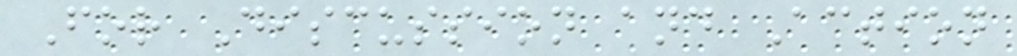For Discussion and Action
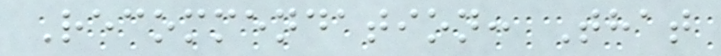Recommendation: That
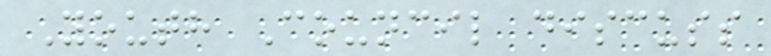Youth Council discuss
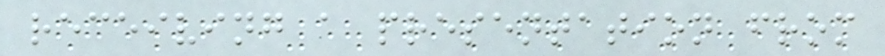receiving a presentation from
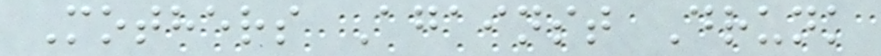Mothers Against Drunk
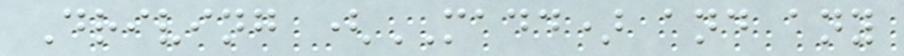Driving (MADD) and any
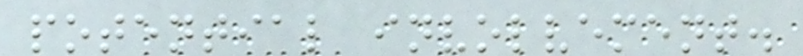potential involvement.
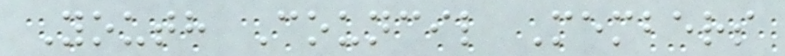Youth Council Members
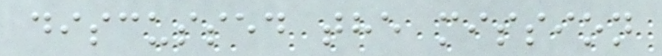discussed the mission
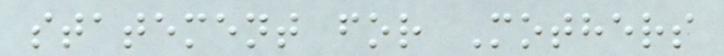statement for Mothers
